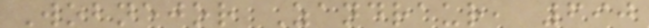Wobnejor Zandraur, 690
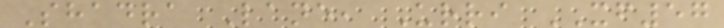Shadra Lane, Urri XF57
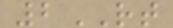2RT
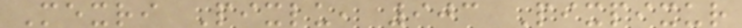Mexri Pixlu, 903 Pixpixur
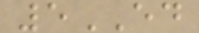5ED
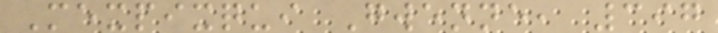Mexpixqui Gwenne, 397
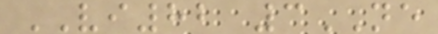VI82 3NE
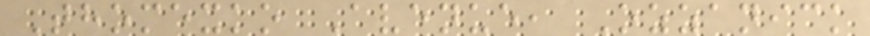Thomexko Avenue, Ozzanick
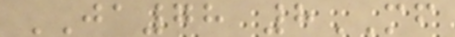JA78 8MF
